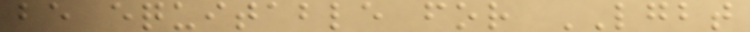be equitable for LGBT
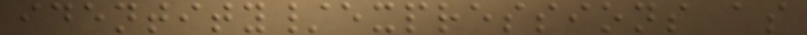identity/expressions as
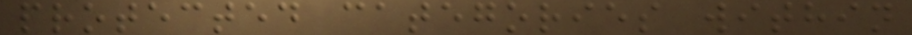protected categories within
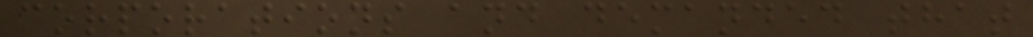corporations and demanded that
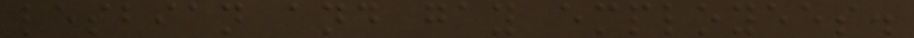lesbian and gay employees.
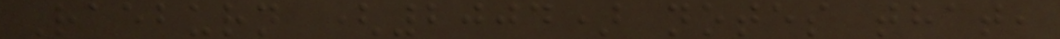Raeburn (2004) notes that,
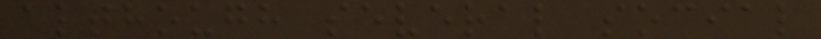although several social
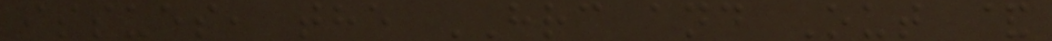issues, the HRC and Out &
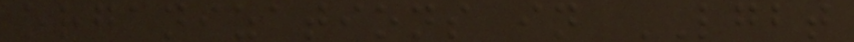organizations in LGBT
